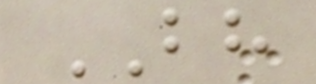BH
